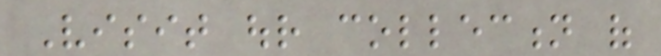Visit our collection of
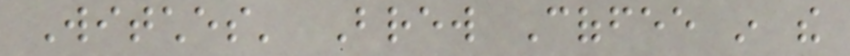Witches' Brew Coffee in the
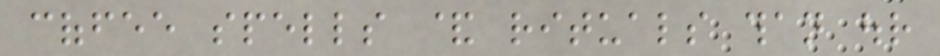coffee spells & rituals than our
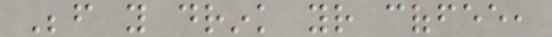Before you drink your coffee,
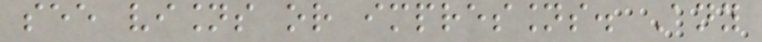see visions or impressions. Any
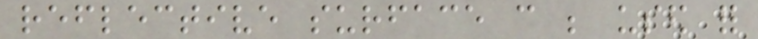reflective surface can be used for
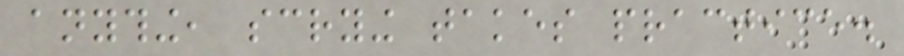anything, scrying takes practice.
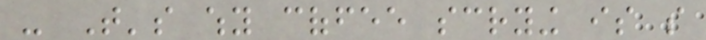- That's why coffee scrying is so
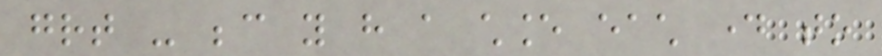great - because you have a chance each day to
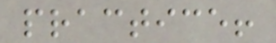practice!
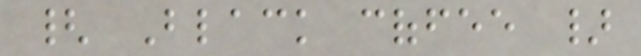{ Black coffee }
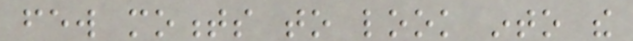few moments to look into the
